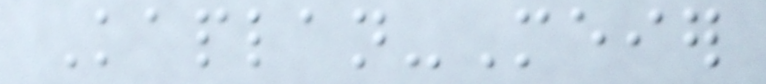Kaplan-Meier
